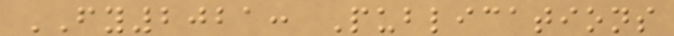FY2021: Publications
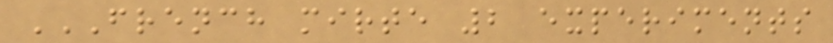FRENCH MIRTE 2 EXPERIMENTS
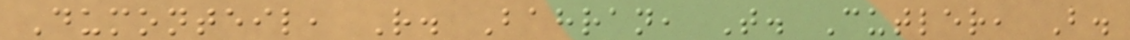Dumonteil, R. Bahran, T. Cutler, B.
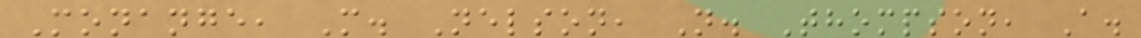Monange, M. Nelson, N. Thompson, A.
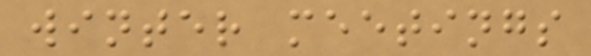winter meetings
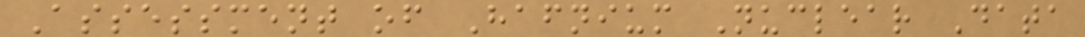Assessment of Hafnium Nuclear Data
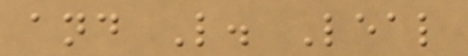and L. Leal
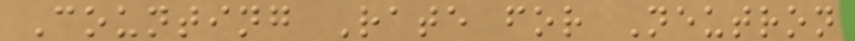Counting Rate for Neutron
